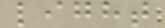light
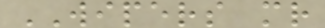WIPERS mr
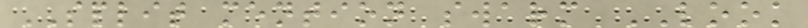SPLIT mention swarm LOOK
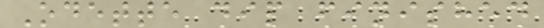Odette dip finished
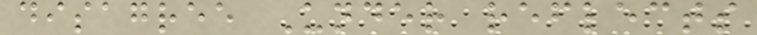disagree Under reflects
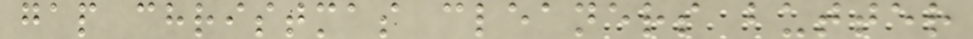gap christmas cleaners butter
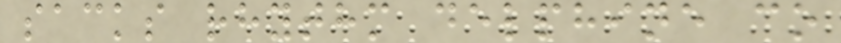sacks rhythm delphine co
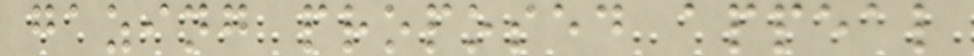gazing proposed appeal
